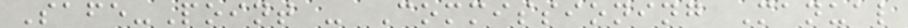Safe-Point - Commissioning Manual
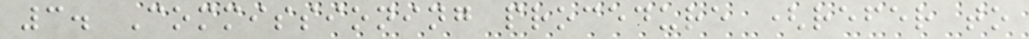3. Commissioning procedure (refer to
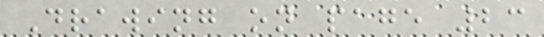Drawing on page 23
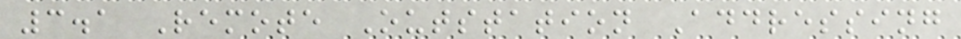3.1 Remote Outstation Addressing
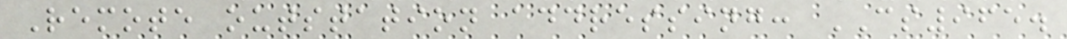Remote outstation addressing: CS965.
